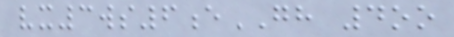vx3ws6eGH 4oo
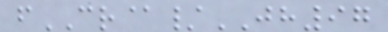fCR@/JH97
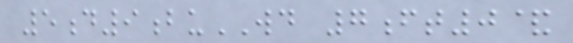5d9buWD 7ft0&
